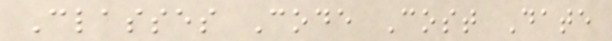Classes Code Cost Date
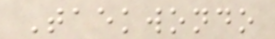Taekwondo
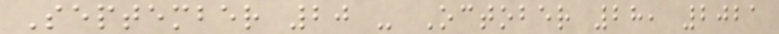September 20 - October 28, 2021
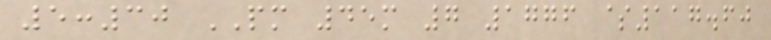5:30 PM 45m 7 1776 $117.60
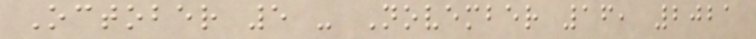October 5 - November 16, 2021
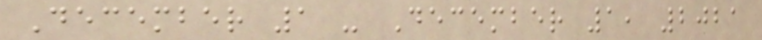December 1 - December 1, 2021
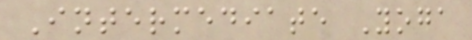Intermediate Yoga
